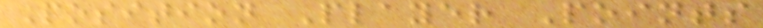Position Player Points
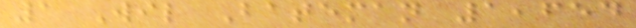1 Wil Bateman 1,654
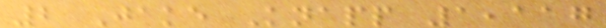2 Jake Knapp 1,117
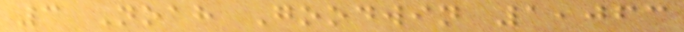3 Noah Goodwin 1,063
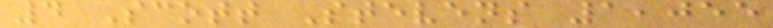4 Scott Stevens 1,055
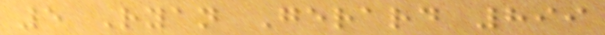5 Ryan Gerard 899
